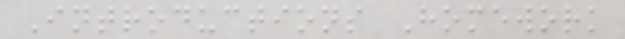Introductions Homework
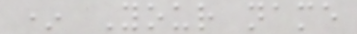* Your name
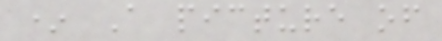* A picture of
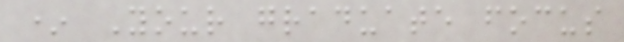* Your graduate focus
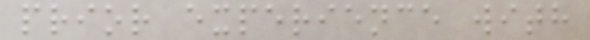prior experience with
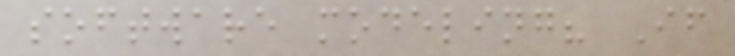software modeling? If
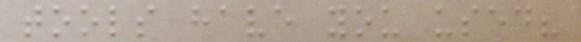tools have you used?
